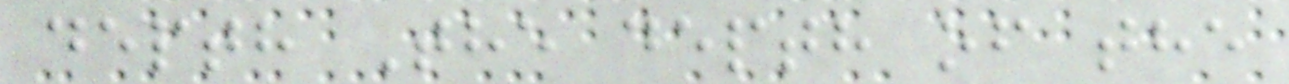depth The depth of the
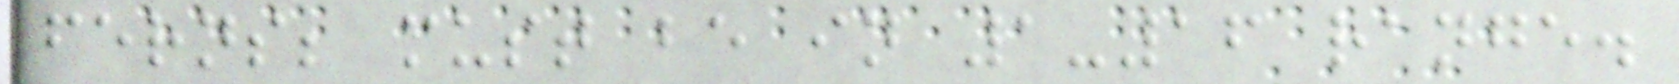ferns; must be in 1-16 range.
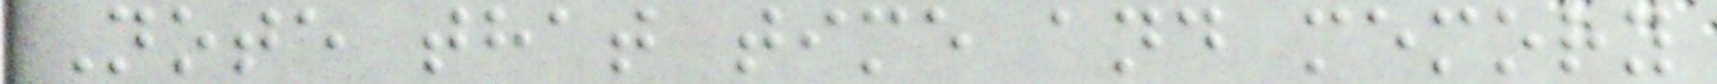Note that time and memory
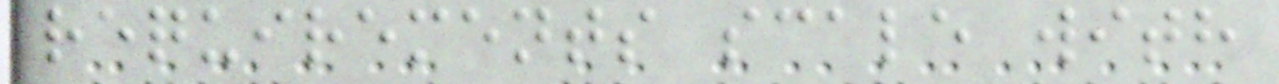requirements scale with
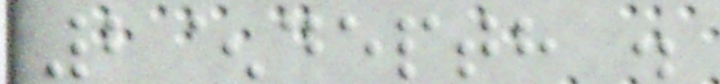2^depth .
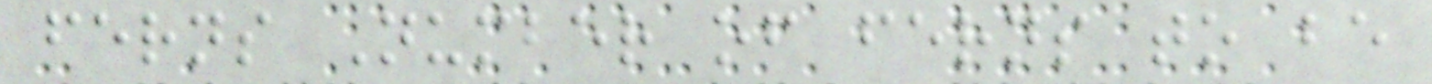ferns Number of ferns to be
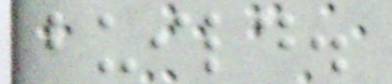build.
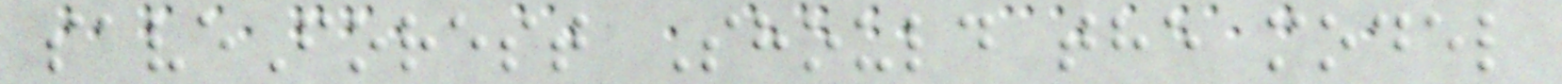saveForest Should the model
